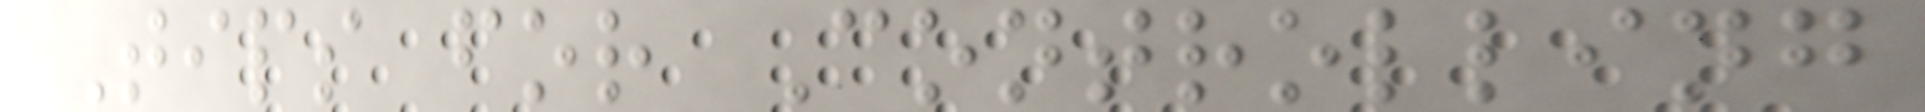Tips for Controlling
